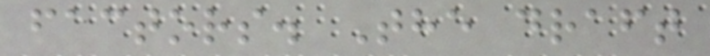factors. The draft
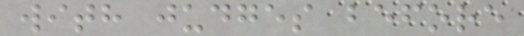with judges before
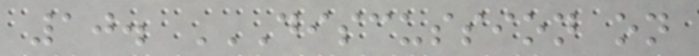10. DISCUSSION ON
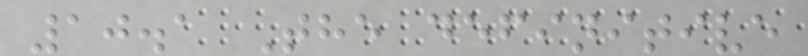10.1 The definitive
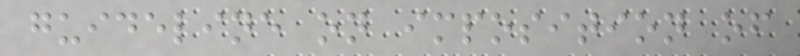guideline on imposition of
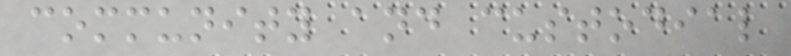community and custodial
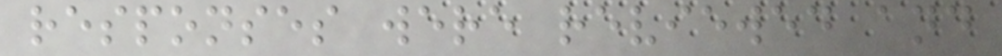responses were reviewed and
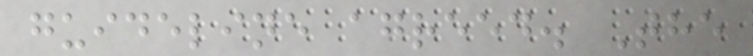guideline agreed. The
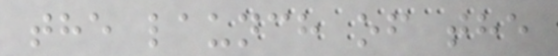the launch of the
